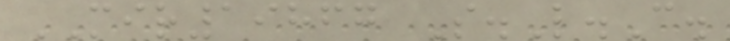MIR19867 S.L.C.
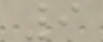9
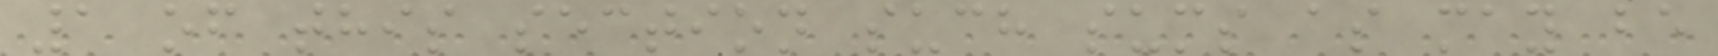1 of this section such sums as may be
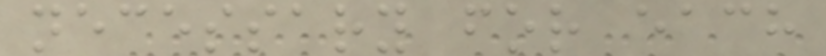necessary for each
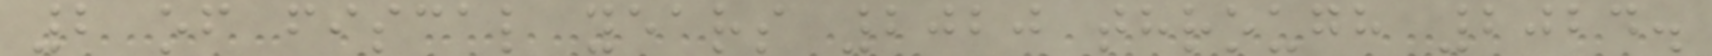2 of fiscal years 2020 through 2024.
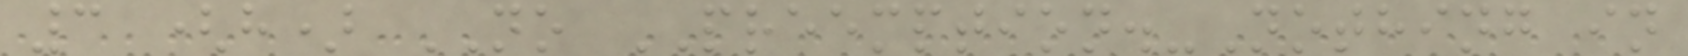3 (h) NO PREEMPTION.-Nothing in
